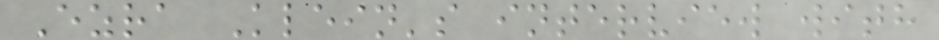Ezra Klein's interview with
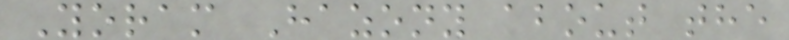Yoram Hazony about the
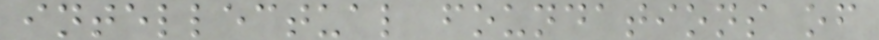intellectual foundations of
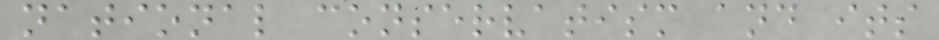national conservatism and its
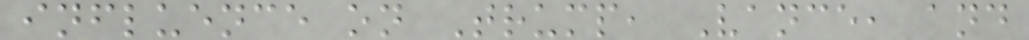influence on Trump, Vance, and
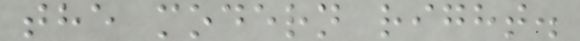the modern right.
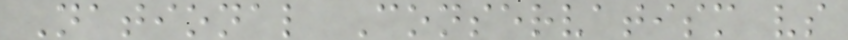National Conservatism vs
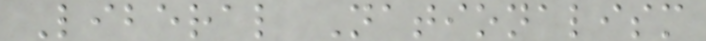Liberal Nationalism
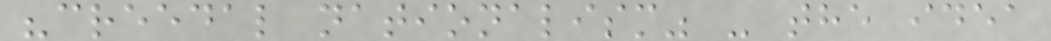"creedal nationalism" - the idea
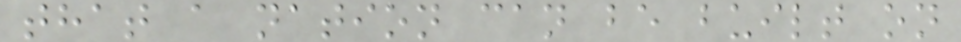that a nation can be built on
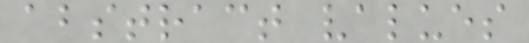abstract values
